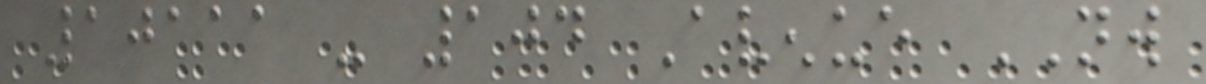10111 - 104 Avenue NW
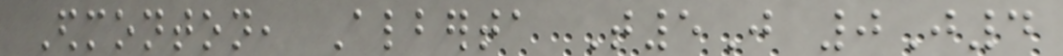Edmonton, Alberta T5J 0J4
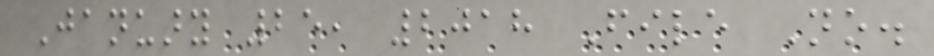January 25, 2018 File No.
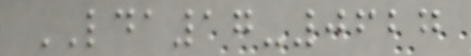LDA17-0627
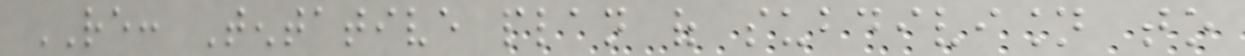RE: Tentative plan of subdivision to
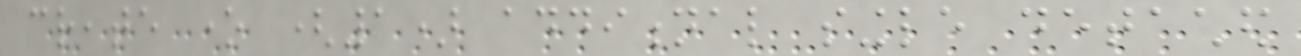create one (1) additional single detached
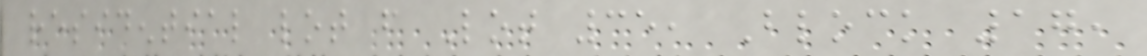residential lot from Lot 35, Block 17,
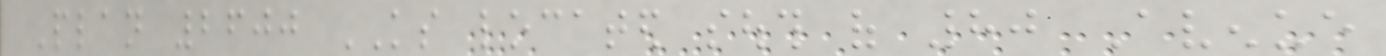Plan 2600 KS located south of 80 Avenue
